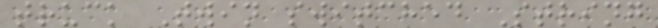truck Twin switched String
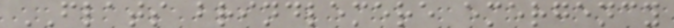FLATS brindlemere emergency
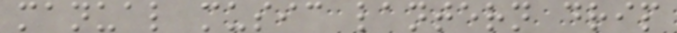manual music lantern drip
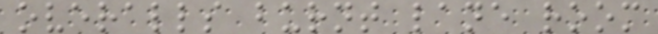overalls burnt lane room
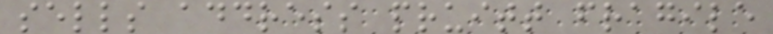sells address pruitt fragile
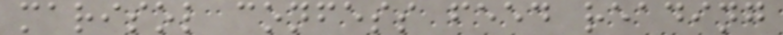marisol confess feed reading
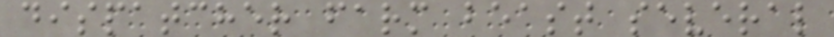dispatcher farm beast several
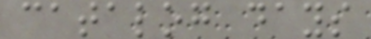catalog days
